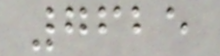7625
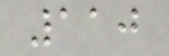110
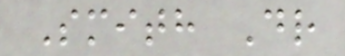Smith Dr
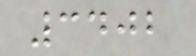3402
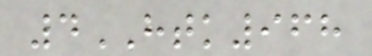4HTK968
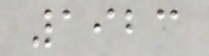1923
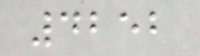4252
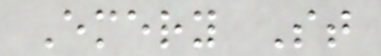Emery St
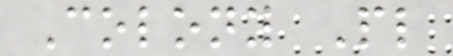Colony Pl
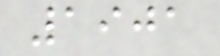1901
